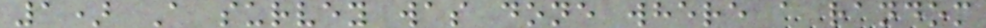1) A survey was done where a random
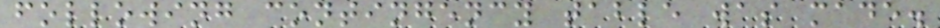following contingency table was made.
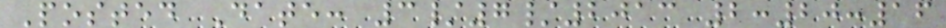Posted Date: 3/7/2013 2:20:16
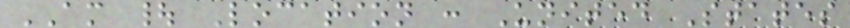AM | Location : United States
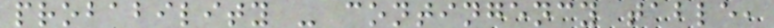probability - contingency table,
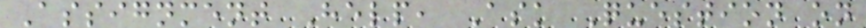Assignment Help, Ask Question on
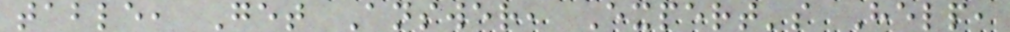table, Get Answer, Expert's Help,
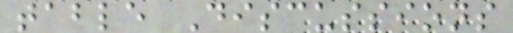table Discussions
